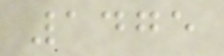1475
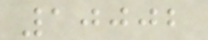10002
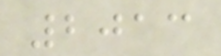2013
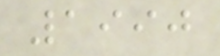1990
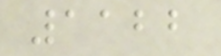1122
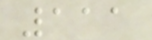111
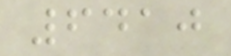6410
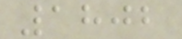1802
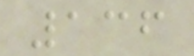136
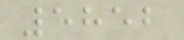5852
